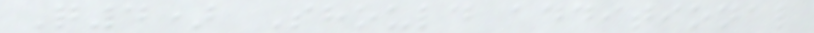Q4) Should additional
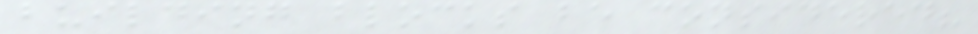building blocks be considered?
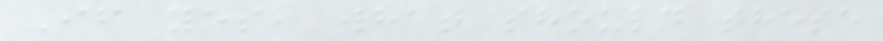If yes, what should these
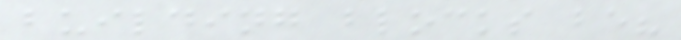building blocks be?
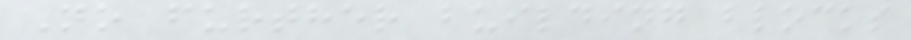No further building blocks
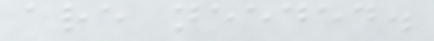are needed.
